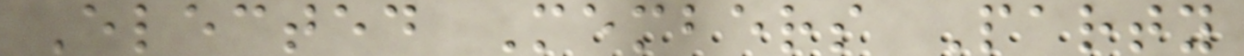Elected Members Party
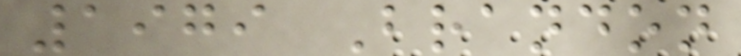1979 Brandon
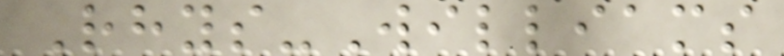Rhys-Williams
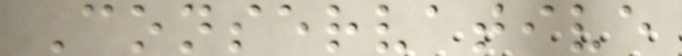Conservative
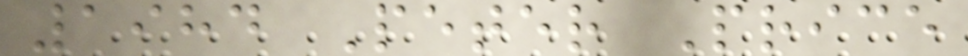1984 Peter Price
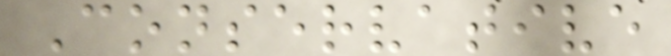Conservative
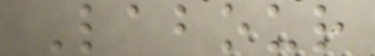Labour
